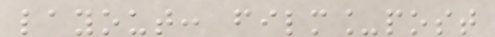layout: film_post
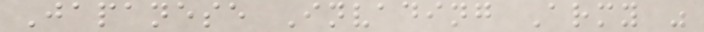Japanese Invading Army "
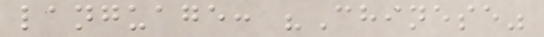language: "Chinese"
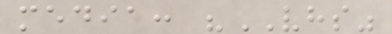media: "VHS"
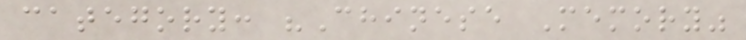category: "Chinese Memory"
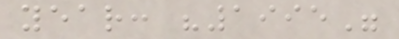year: "1995"
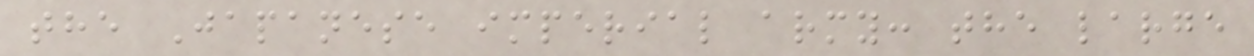the Japanese imperial army: the large
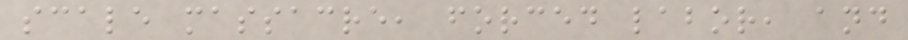scale massacre, forced labor, and
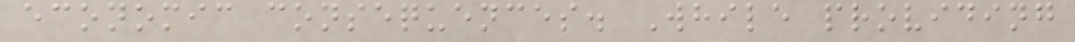economic consequences. While providing
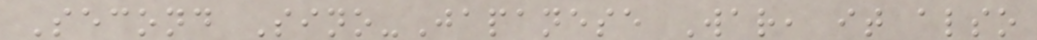Second Sino-Japanese War, it also
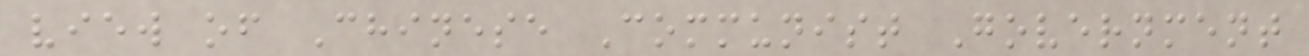view of Chinese Communist Government
